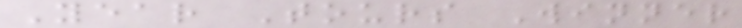Year Tours Winner
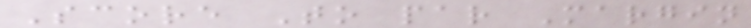Score To par Margin
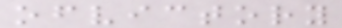ofvictory
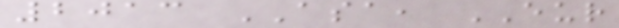2013 ASA, EUR
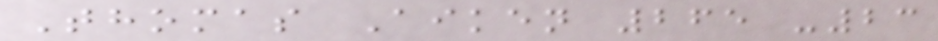Thomas Aiken 265 -23
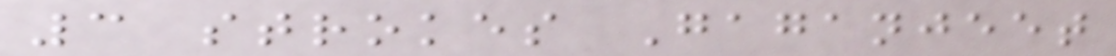3 strokes Gaganjeet
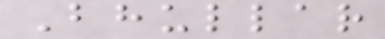Bhullar
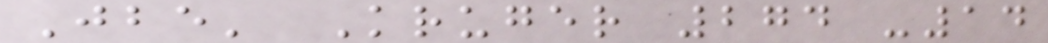Jbe' Kruger 274 -14
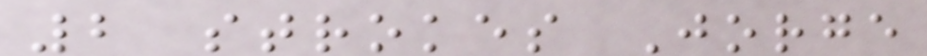2 strokes Jorge
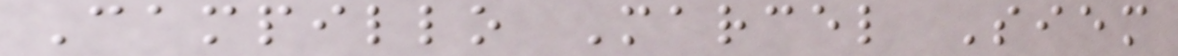Campillo Marcel Siem
